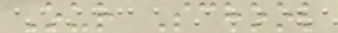Our School
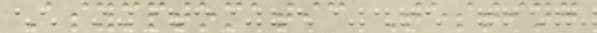Asymptomatic Testing
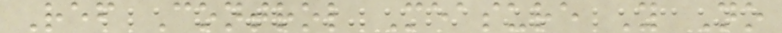Ref Control Measure Y No
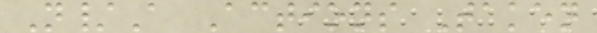N/A Actions Taken
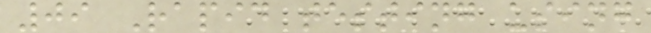09 Rapid testing using
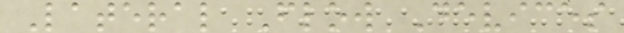Lateral Flow Devices
